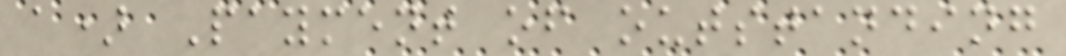a) Payment of outstanding
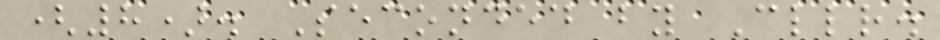(8). Seconded by Cllr.
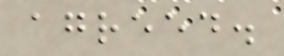agreed.
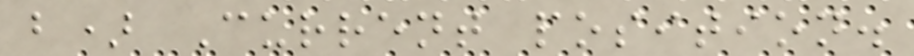b) Current position.
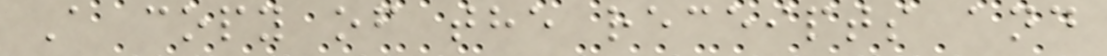A copy of the receipts and
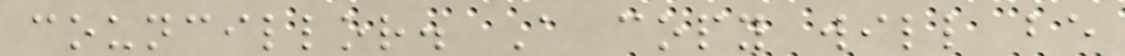councillor. A copy will be
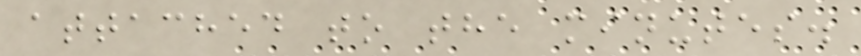attached to the minutes.
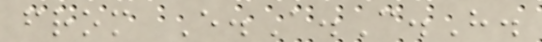from E.A.C.H.
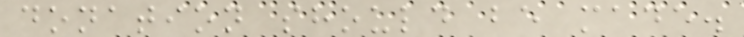donation should be made.
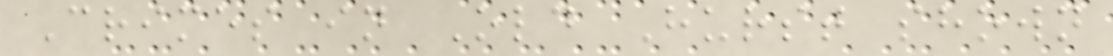Crimes in Old Hurst shown
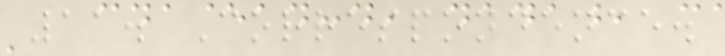11. Correspondence.
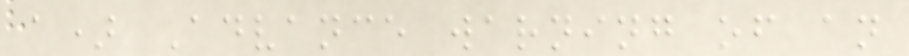a) Advance warning of an
